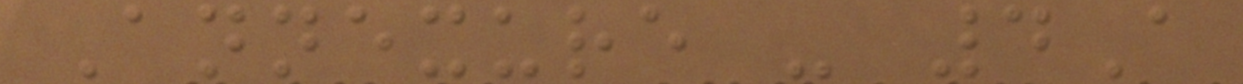Annexure - 4A
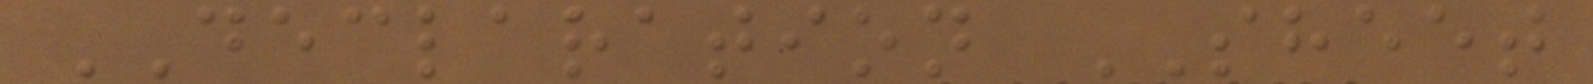DECLARATION SHEET
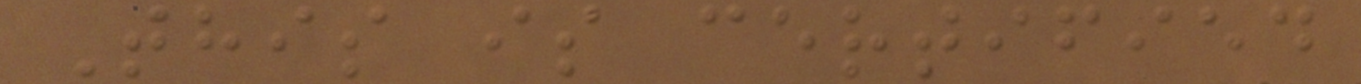This is certified
